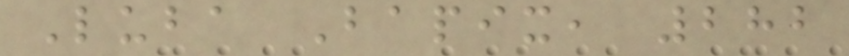Luba Bapix, 282
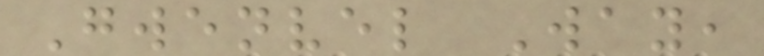Gwenvel Way,
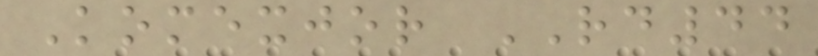Komexjor RD44
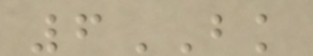6BK
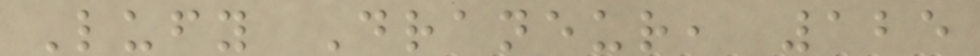Lufy Draneur, 125
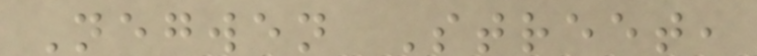Negwen Street,
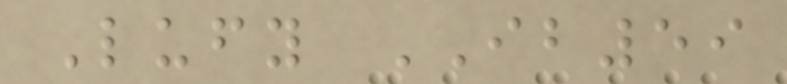Lufy IB59
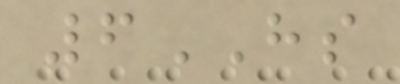6HS
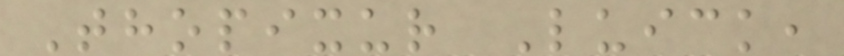Thopixur Luick,
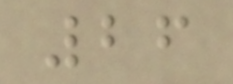26
